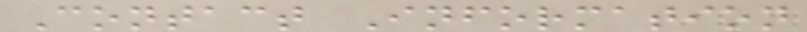Contact Information
